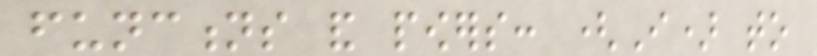functions and powers: (I) to
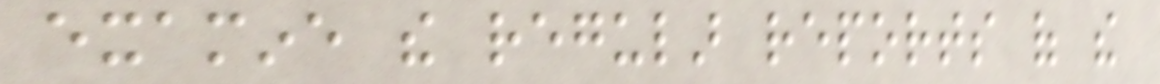examine the regular reports of the
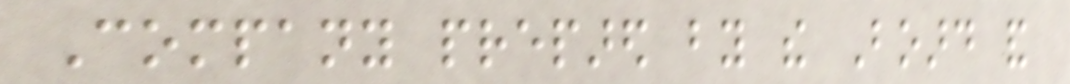Company prepared by the Board and
